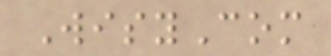WisyCom
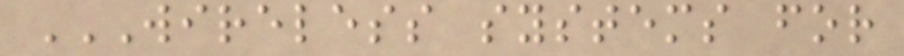WIRELESS SYSTEMS FOR
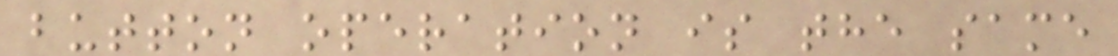button operation is the same
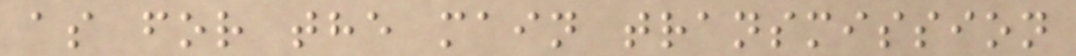as for the main transmission
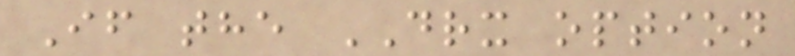If the DRX option
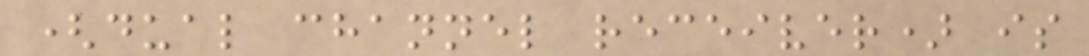(dual channel receiver) is
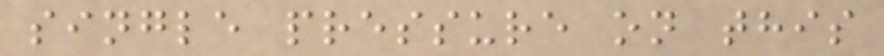single pressure on this
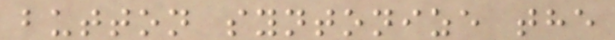button syntonize the
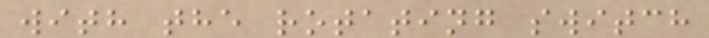with the rotating switch
